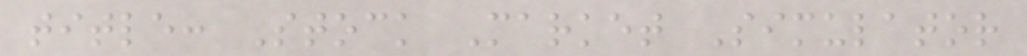title: Stock Market Simulator
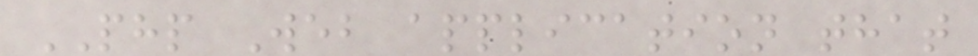PHP Web application that
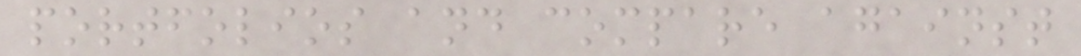portfolios and compare against
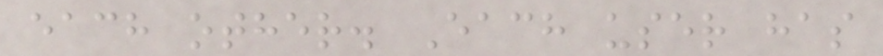each other. Each user has
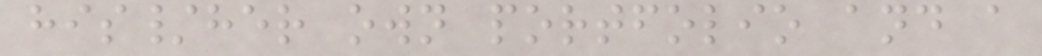his/her own portfolio and a
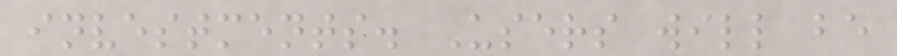investments. Users will be
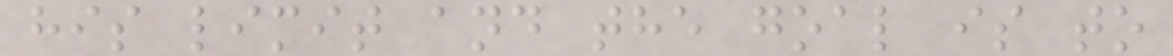his limit and the goal is to
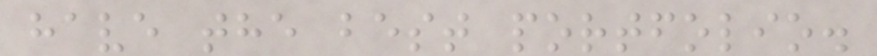have the best portfolio.
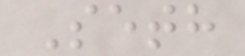Seth
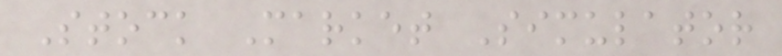Stock Market Simulator
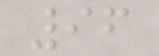96
